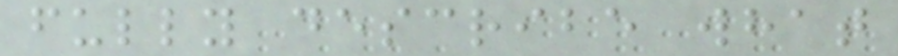fully describe what
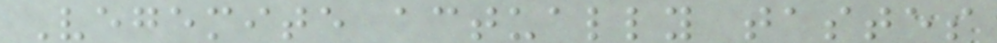Vegemite actually tastes
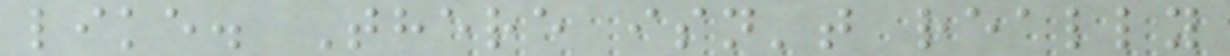like. There isn't really
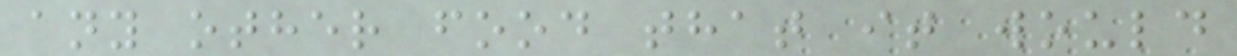any other food that it would
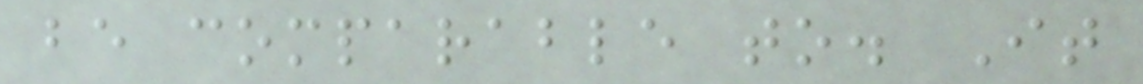be comparable to. It
